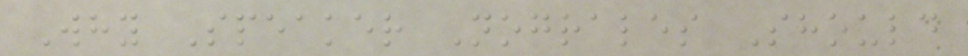Why Speaker Nograles Should
